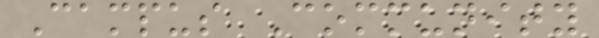Campus Community
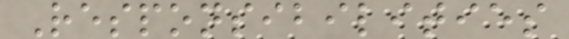Responsibilities
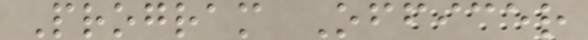Program Officer
